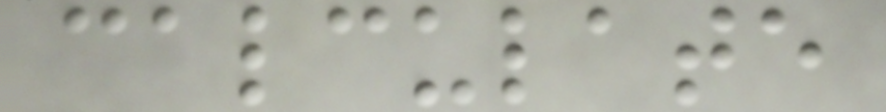calculate
